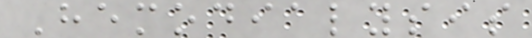Hemodialysis
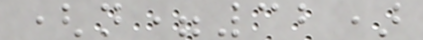(n=32)
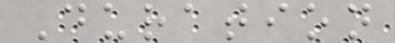Duration
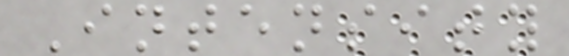Intensity
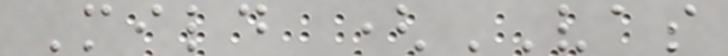Mild (VAS
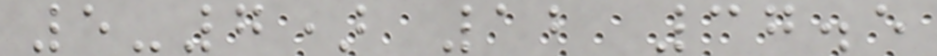5-7) 12 37.5
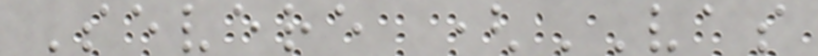Severe (VAS
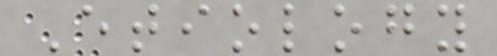Etiology
